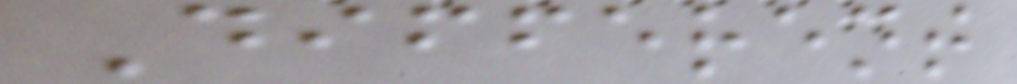Different
